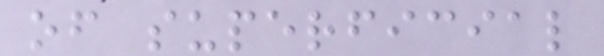of superficial
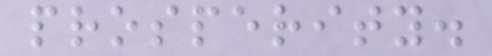prosperity.
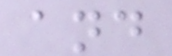and
